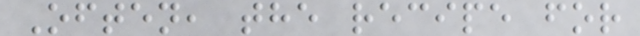Often, the recipe for
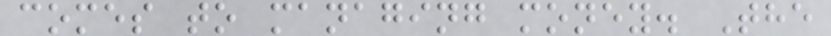comes to managing money. The
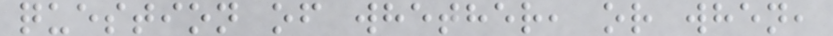question of whether, or when,
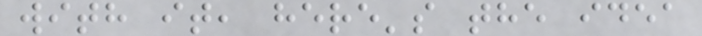with it, here's the idea
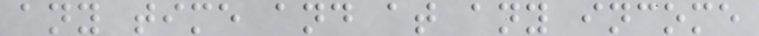any time and at any income
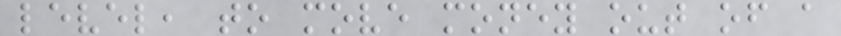level, to move money out of a
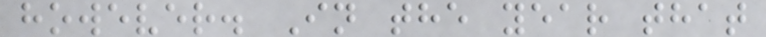however. In the year that
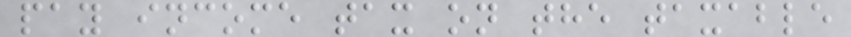pay income tax on the taxable
